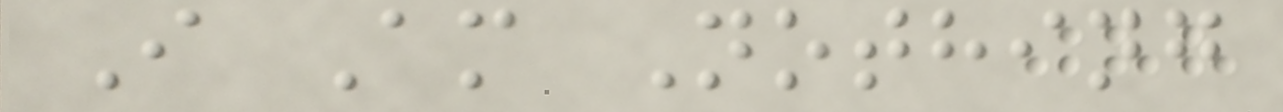I Am Nothing
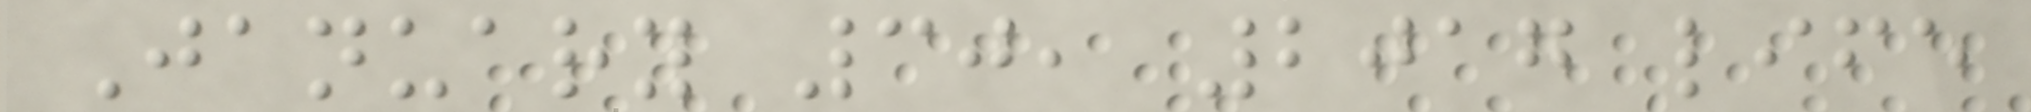January 30, 2017 life
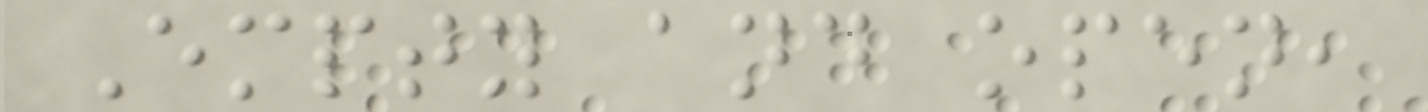Empty and open,
